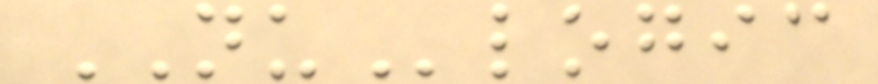NUlogic
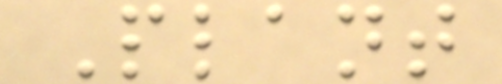Plant
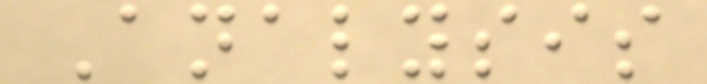Analysis
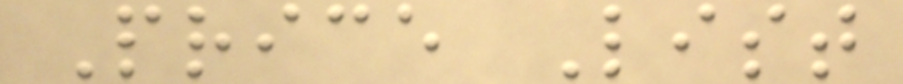Price List
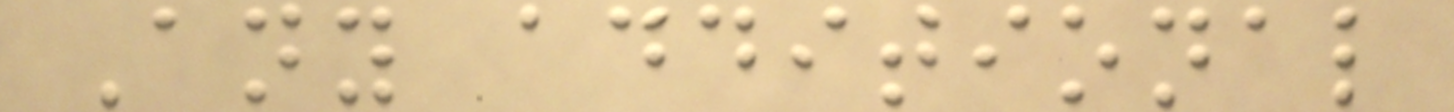Any additional
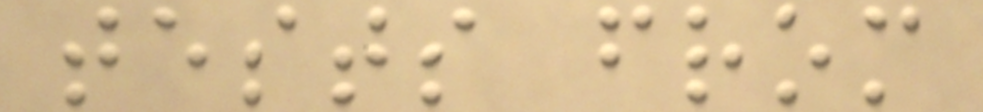tests from
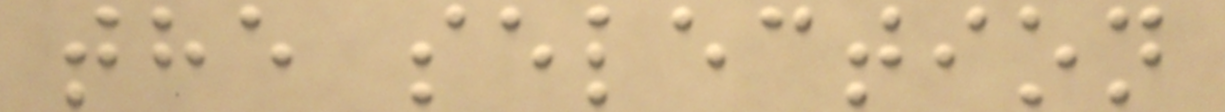the selection
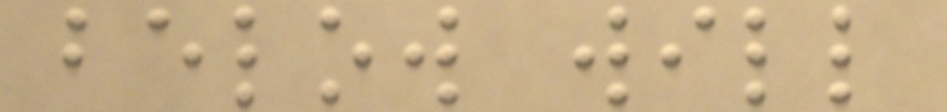below will
